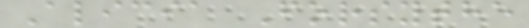Alicia Forsythe
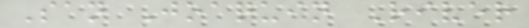San Joaquin River
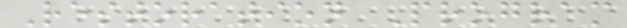Restoration Program
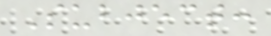Subject:
